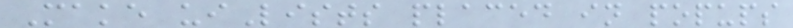Make uiLists placed in popups
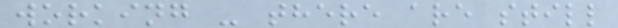working - there are still
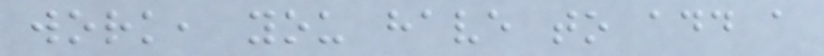work, you have to add a
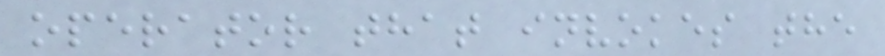operator that invokes the
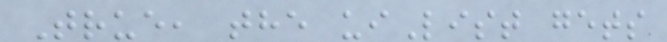True, the uiList gets
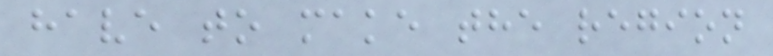have to make the region
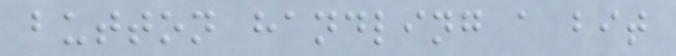button handling a bit
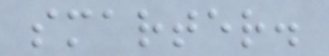smarter.
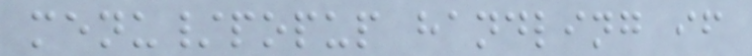menu/popup handling if
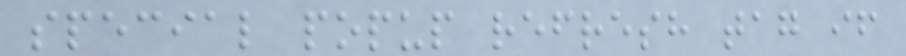special popup refresh tag if
